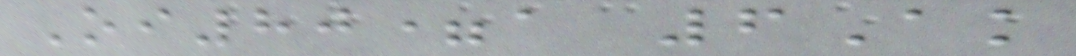Oi80=a 6Ak
